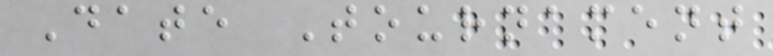Date Tournament
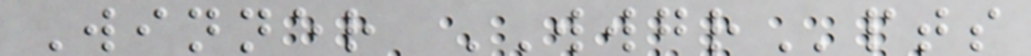Winner WWGRpts
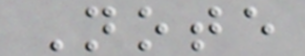Note
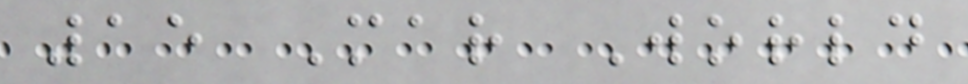15 Mar World
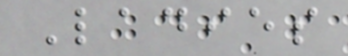Ladies
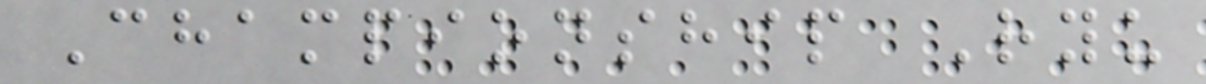Championship Ryu
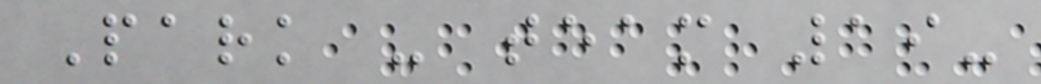Park - team 19-
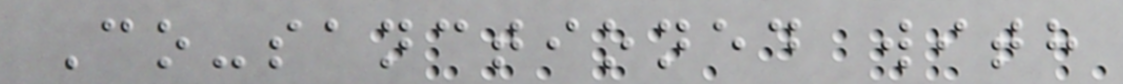Co-sanctioned with
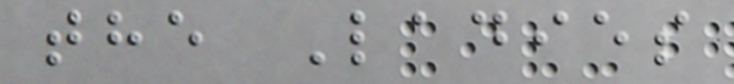the Ladies
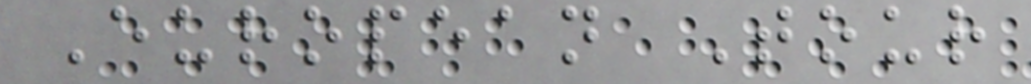European Tour
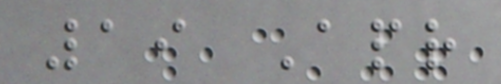19 Apr
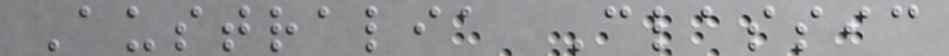Australia Classic
